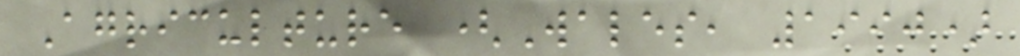Agriculture (Wales, 1990)
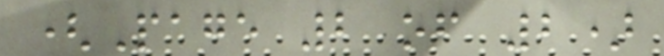(Page 2 of 2)
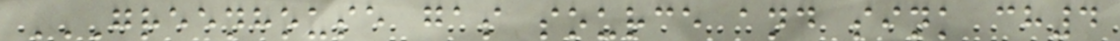GREENHOUSE GAS SOURCE AND SINK CH4
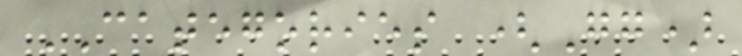CATEGORIES (Gg)
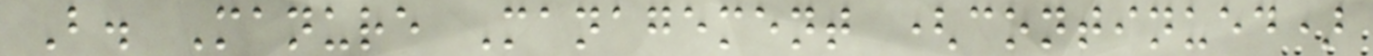B. Manure Management (continued)
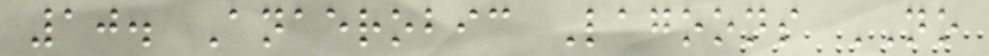10. Anaerobic Lagoons NO
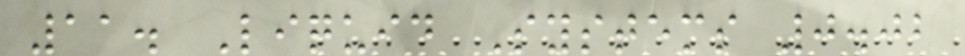11. Liquid Systems 0.02
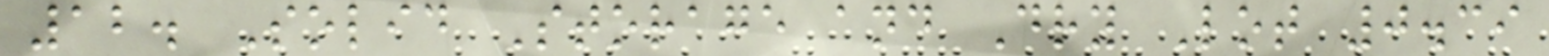12. Solid Storage and Dry Lot 0.39
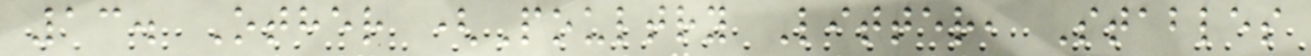13. Other (Poultry Litter, Stables
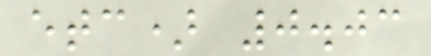etc) 0.03
